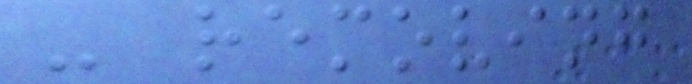- removing
